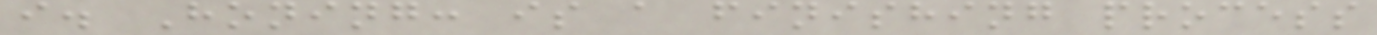i. Honing: is a finishing process
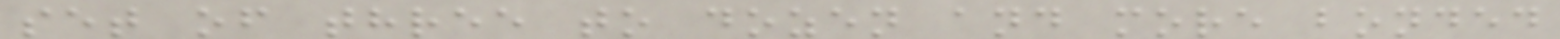set of three to dozen and more bonded
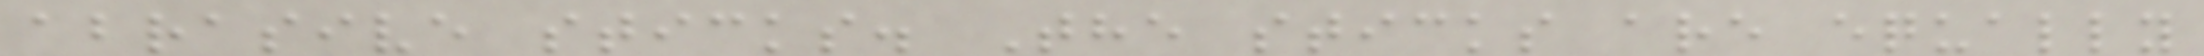abrasive sticks. The sticks are equally
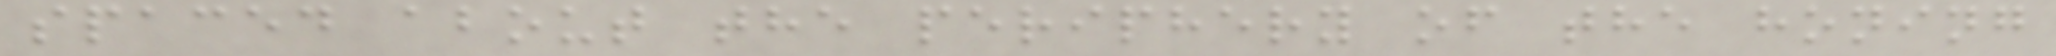spaced about the periphery of the honing
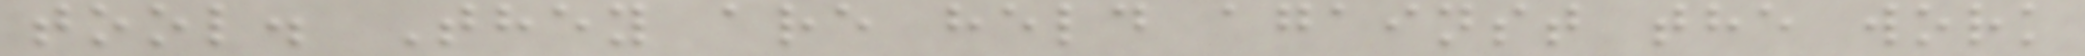tool. They are held against the work
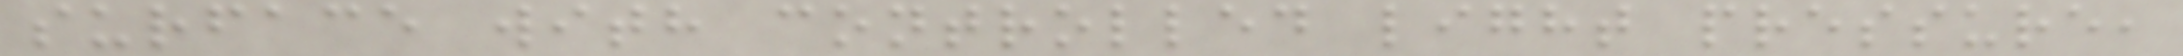surface with controlled light pressure,
